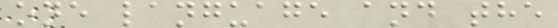one language and the
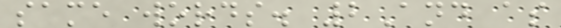same words. 2And as
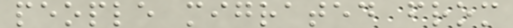people migrated from
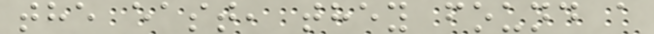the east, they found a
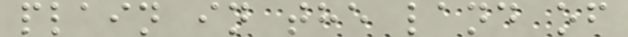plain in the land of
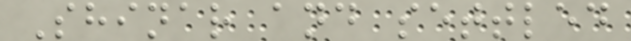Shinar and settled
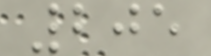205
